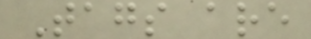Tags are
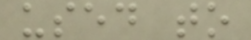used to
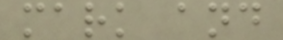mark and
